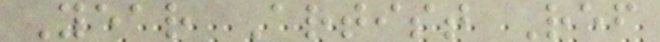Year Artist Ref
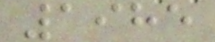1985
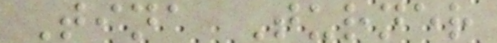Tina Turner
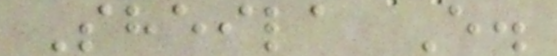Sheila E.
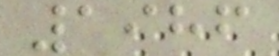1986
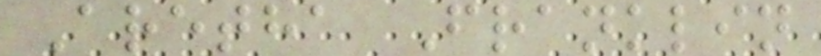Aretha Franklin
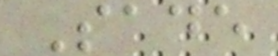Sade
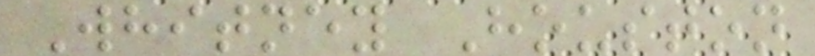Whitney Houston
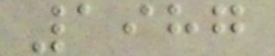1987
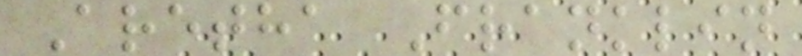Aretha Franklin
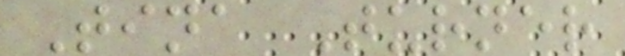Tina Turner
